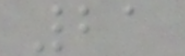21
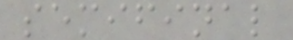semifinal
